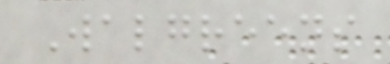Walgreens
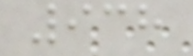938
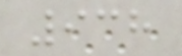938
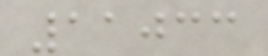11033
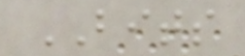BITS
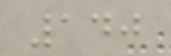140
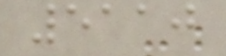5110
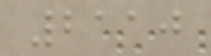2110
